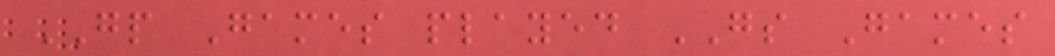GP Games played GS Games
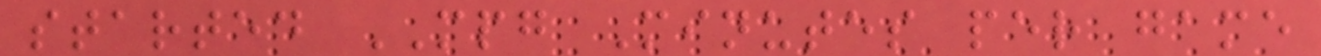started MPG Minutes per game
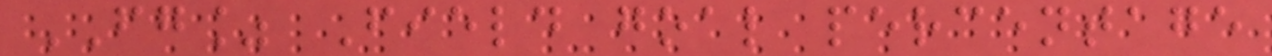FG% Field goal percentage
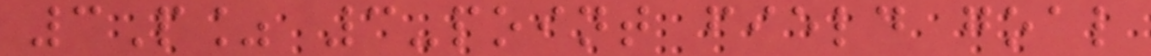3P% 3-point field goal
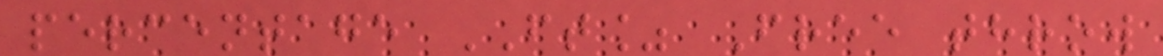percentage FT% Free throw
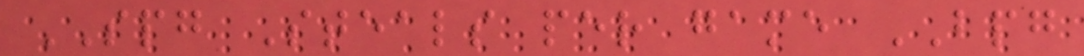SPG Steals per game BPG
